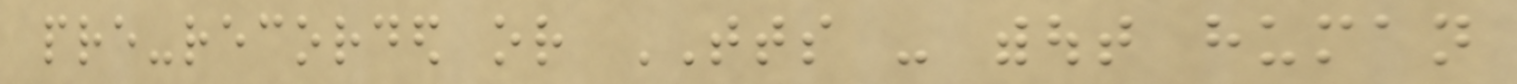pre-recorded or TTS - without human
